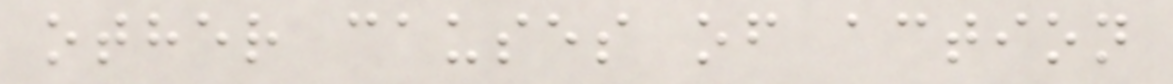other causes of action
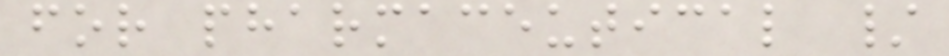for pharmaceutical /
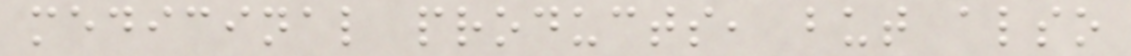medicinal products, but also
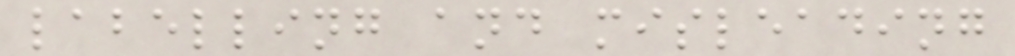labelling and misleading
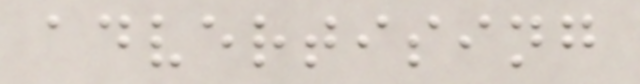advertising
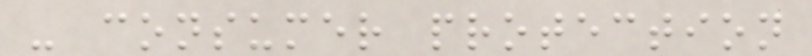- consumer protection
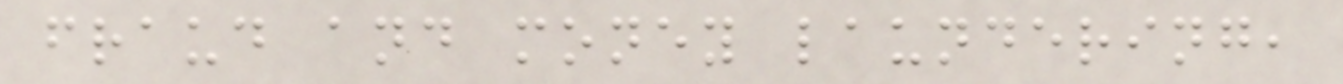fraud and money laundering,
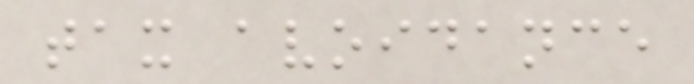tax avoidance
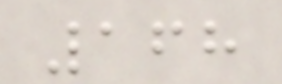168
